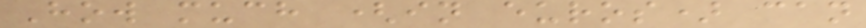How much (in euros) can
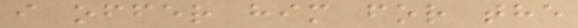i offer him for the
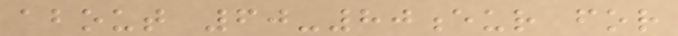about 60-80eur for
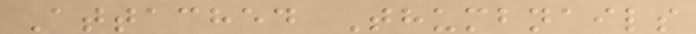Attached Thumbnails
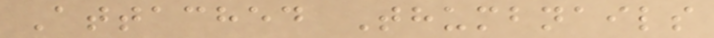Attached Thumbnails
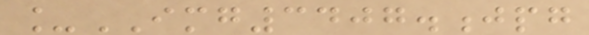_IMG3407.jpg
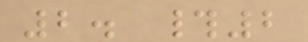2. #2
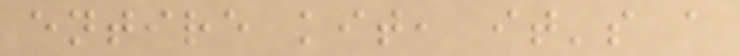entire kit, it's a
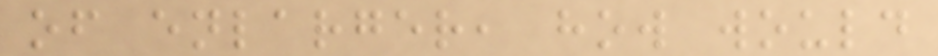of enlarger, how would
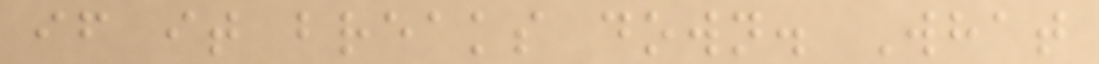if it breaks down. What
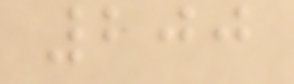200
